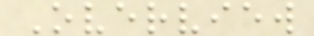Overview
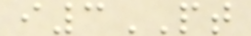i3PT
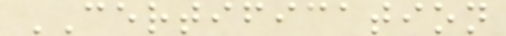CERTIFICATION
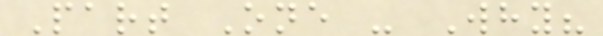Part One - Why?
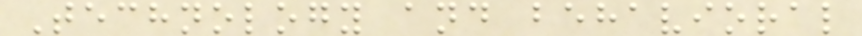Technology and behavioral
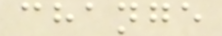change
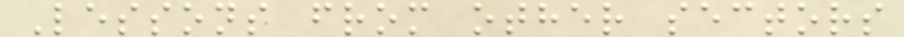Lessons from other sectors
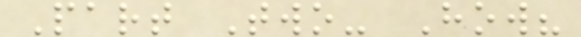Part Two- How?
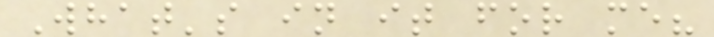What's in it for me?
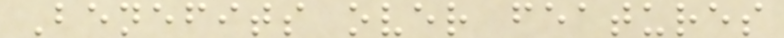Benefits over features
